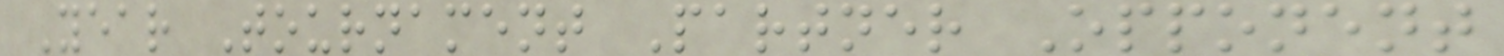Year Tournament Partner Opponent
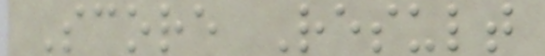Score Result
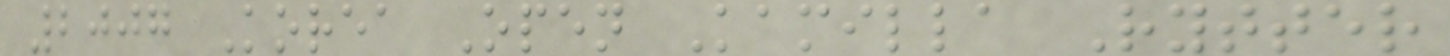2007 Korea Open Kamilla Rytter
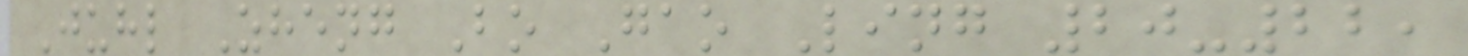Juhl Zheng Bo Gao Ling 20-22,
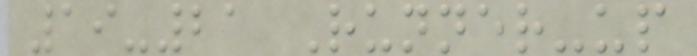19-21 Runner-up
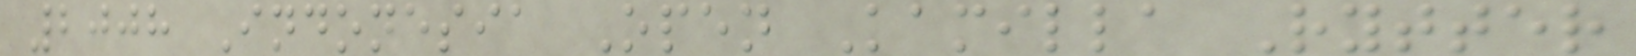2008 Indonesia Open Kamilla Rytter
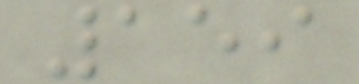159
